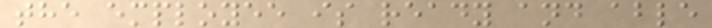the employee is ready and able
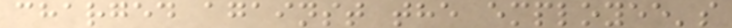charged against the employee's
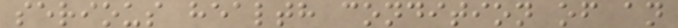serious health condition of an
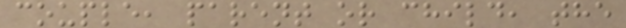couple, parent or child, the
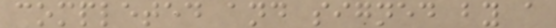completed and signed by a
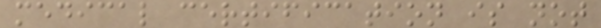medical certification is not
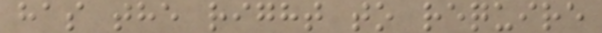has the right to require
